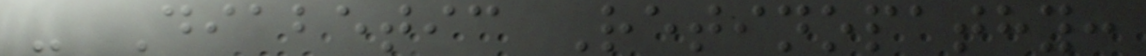- Diabetic Retinopathy:
